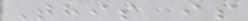This is
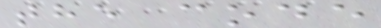the code
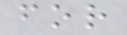for
